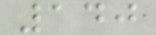140
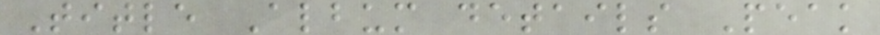Title Album details Peak
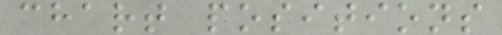chart positions
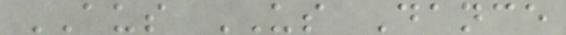AUS US Dance
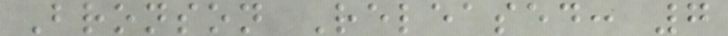Bronson Released: 7
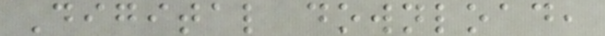Digital download,
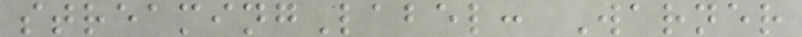streamingLabel: Warner
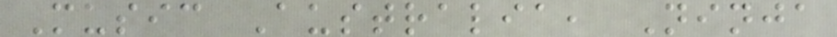Music Australia, Ninja
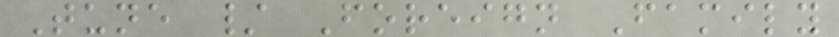Tune / Foreign Family
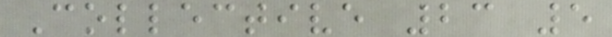Collective 23 5
